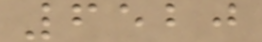6520
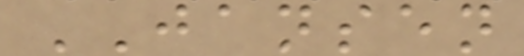JANSEN
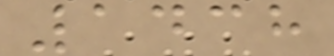1438
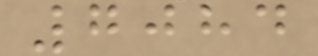7084
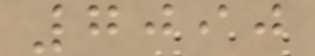7090
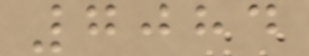7084
